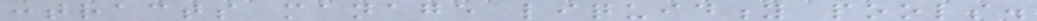contracts manage liquidity pools.
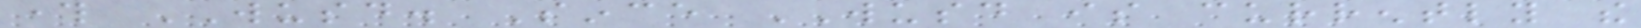through WUSD. Since WUSD is currently the
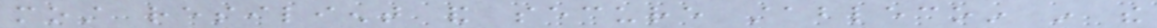most resilient and secure stablecoin in the
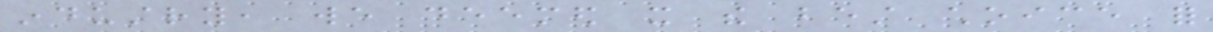industry, we deemed it the best choice for
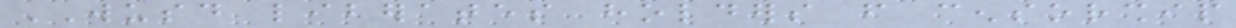WUSD liberates holders from censorship
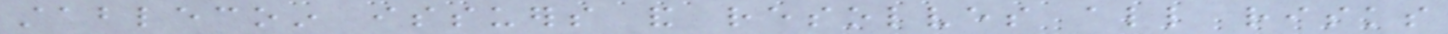stablecoin issuers and resolves all risks
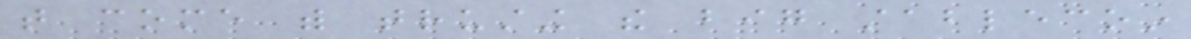that come with trusting the big stablecoin
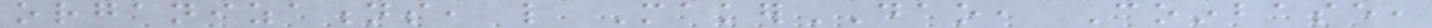organizations, like MakerDAO, Coinbase,
